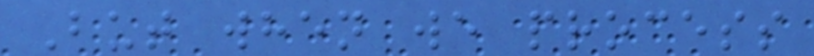But when we process
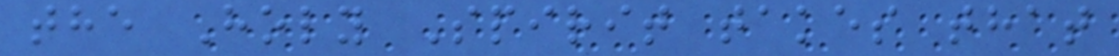the Holy Spirit takes that
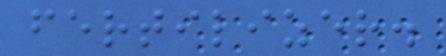fertilizer.
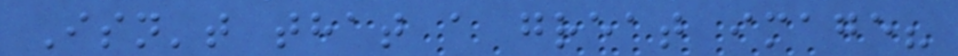Isn't that a great image?
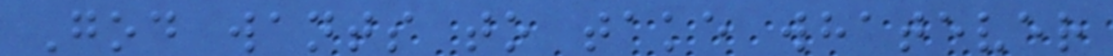God wants to take whatever
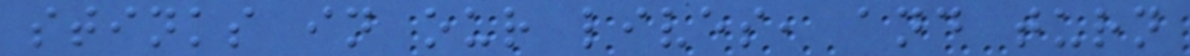stinks in our lives, and turn
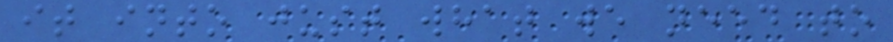it into just what we need to
